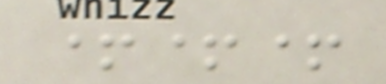+++
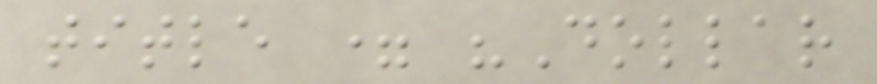title = "Dollar
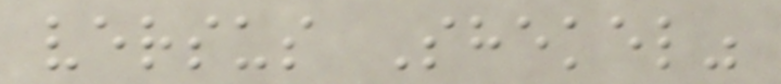versus Shekel"
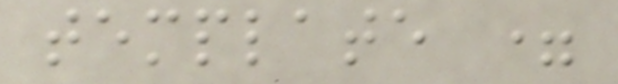template =
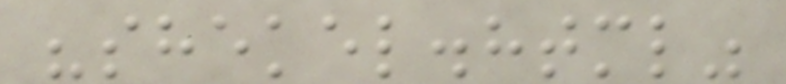"shekel.html"
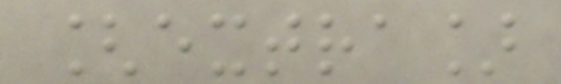[extra]
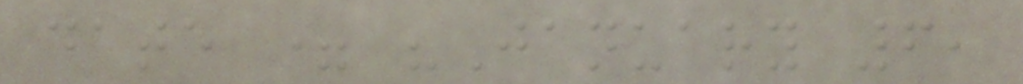date = "January 6,
